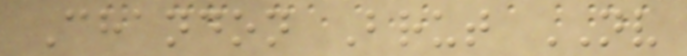Chandon Brut NV
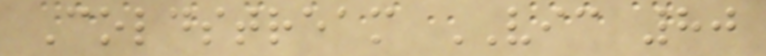Coldstream VIC 80
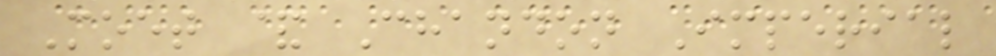Moet & Chandon Imperial
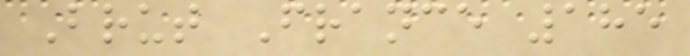Brut France 185
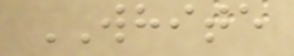WHITE
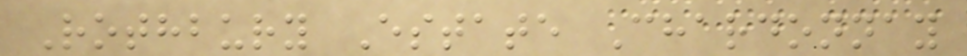Rothbury Estate Chardonnay
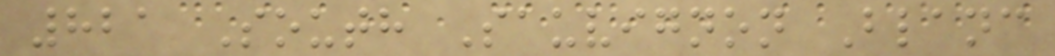821 South Sauvignon Blanc
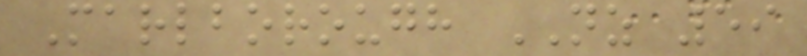Marlborough NZ 59
